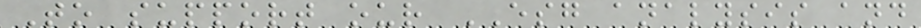To support our ESG analysis and
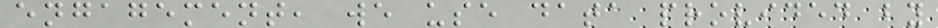engagement, we use data provided by
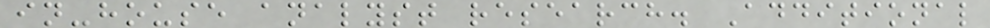in-house analyst research. Additional
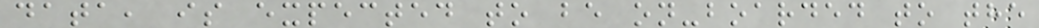data, is expected to be on-boarded to the
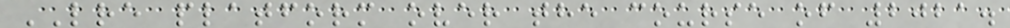LRE platform over the course of 2021.
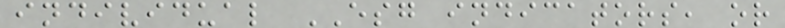individual ESG indicators, or
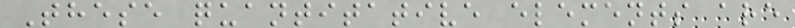These quantitative elements are
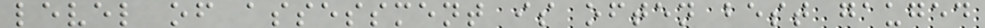level of assessment is often best gauged
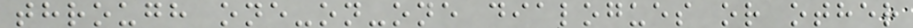through one-on-one dialogues or other
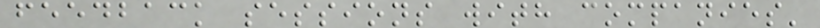feedback sessions with companies'
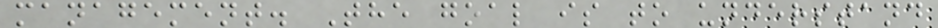management. The goal is to understand
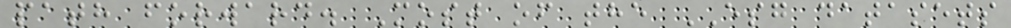path forward. Most of the ESG datasets
